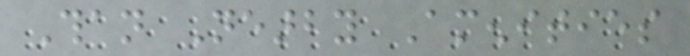Than Nearby Amenities
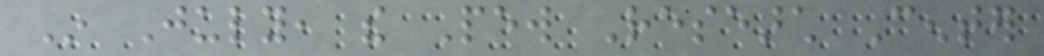In July, the Pew Research Center
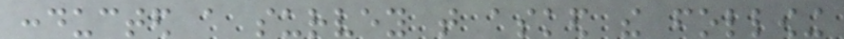conducted a survey that asked the following
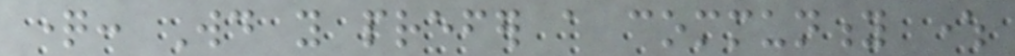question: Would you prefer a community where
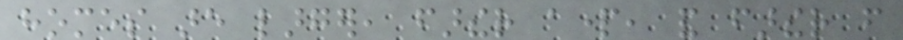homes are larger, farther apart, and farther from
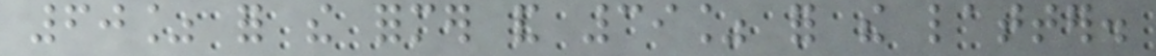60% for the former and 39% for the latter.
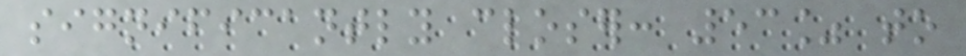significantly closer: 53% to
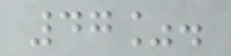47%.
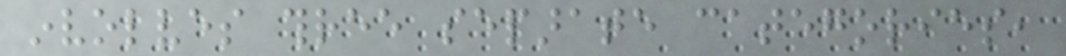involves three separate categories,
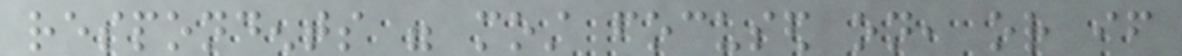respondents were most focused on, or if
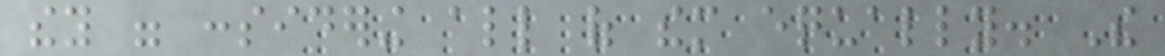they were considering all of them equally. The
